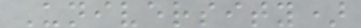University)
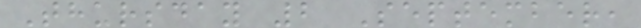Thursday 2 September,
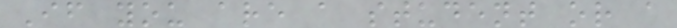If you are a student or a
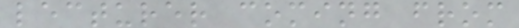lecturer coming from
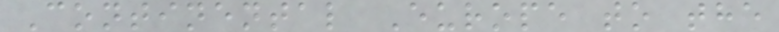Continental Europe to the
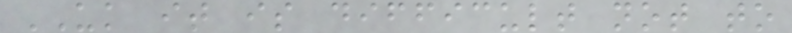UK it is difficult not to
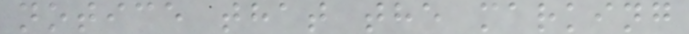notice that the marking
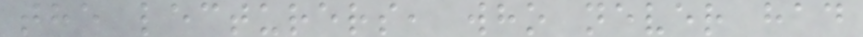the lecturers, who never had
